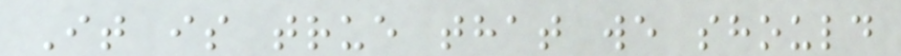It is true that we should
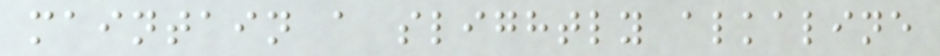maintain a slightly alkaline
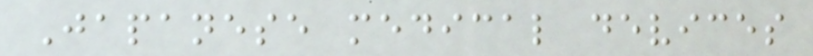Japanese medical devices
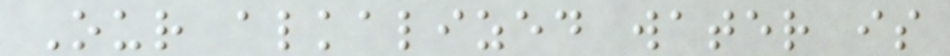Our alkalized water is
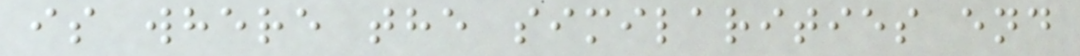is where the similarities end
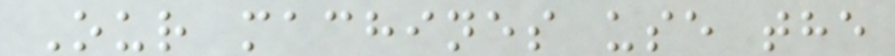Our machines use the
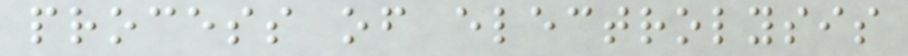process of electrolysis
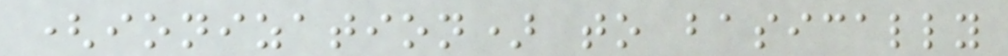(ionization) to basically
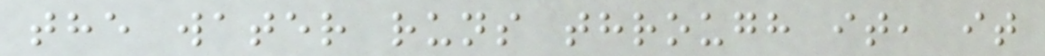the water runs through it, it
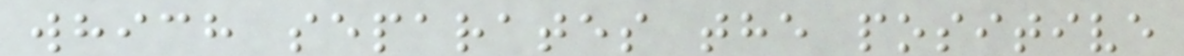which separates the positive
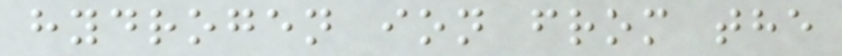hydrogen ion from the
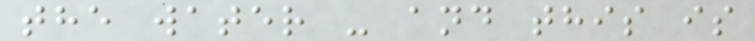the water - and this is
